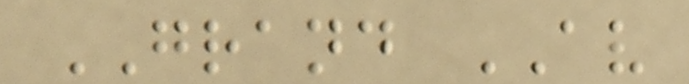GRAND AV
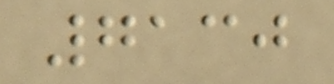7130
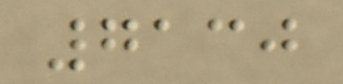7130
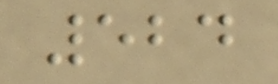524
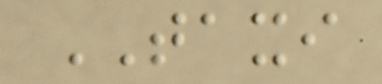TAXI
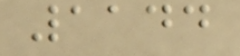1144
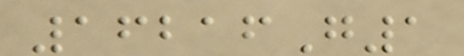16216G1
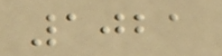1021
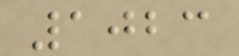1023
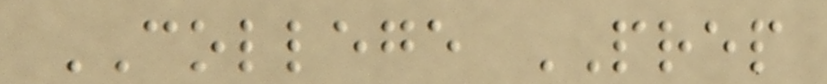COLLEGE PREP
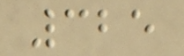325
